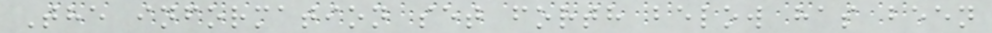The information set forth below has been
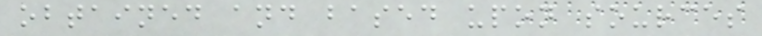obtained and based upon sources
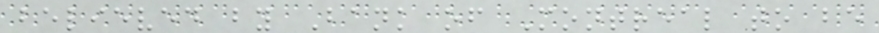believed by Bank of Montreal to be
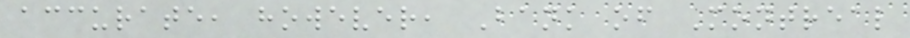accurate, however, Bank of Montreal
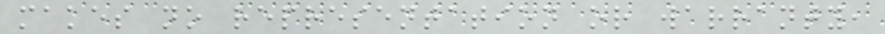makes no representation or warranty,
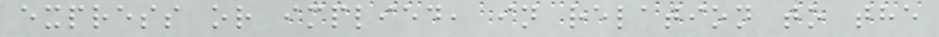express or implied, in relation to the
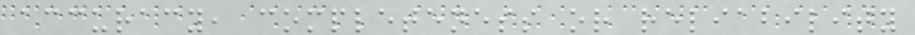accuracy, completeness or reliability
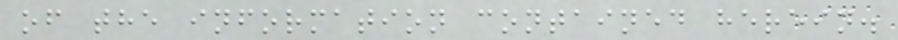of the information contained herein.
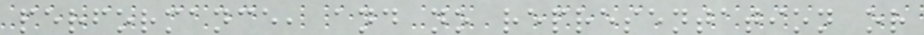performance, and no representation or
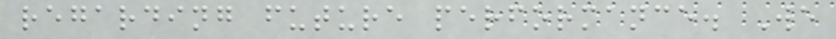regarding future performance. We
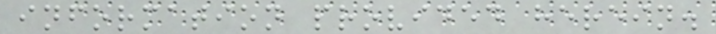information provided herein.
